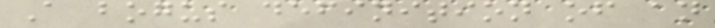A bogus definition of an
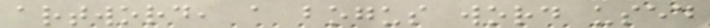artword, a bogus word used
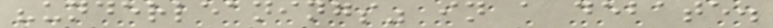"underleanings" in a debate.
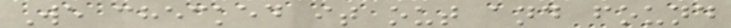We checked it out and found
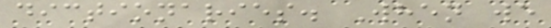dictionaries. When we
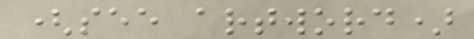(see artword)
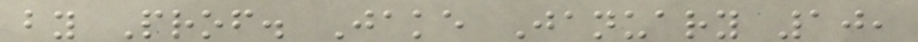by Prof. Jake January 10,
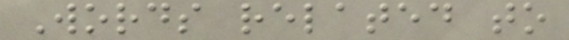Words related to
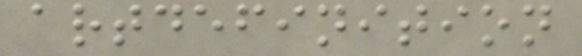artdefinition
